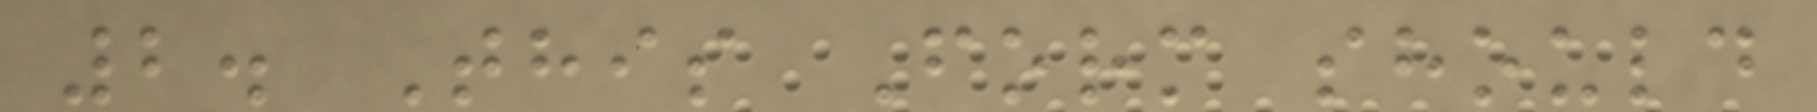2. This Form should
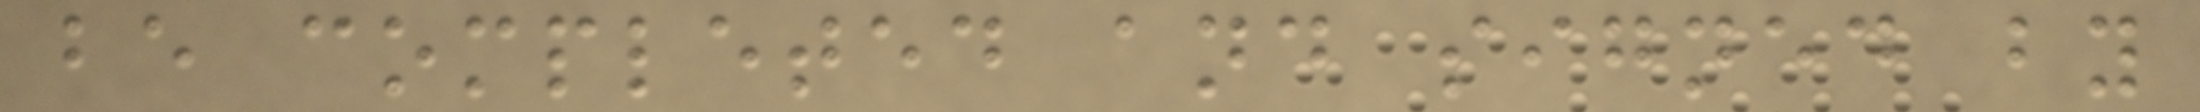be completed and signed by
